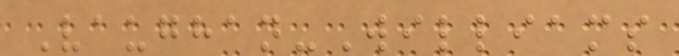Vaughan-Williams
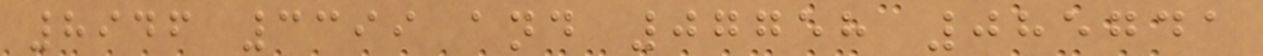8946 3399 and 07758 085741
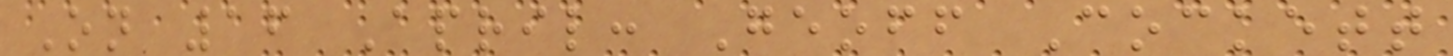On 16 April: Geoff Cockett
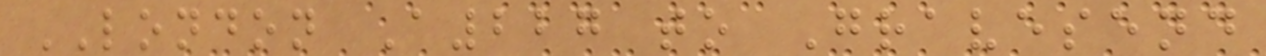LONDON A227 to Gravesend
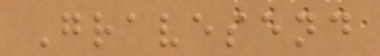Gravesend
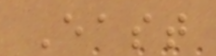East
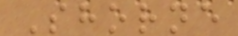Shorne
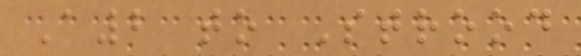A2 to Strood
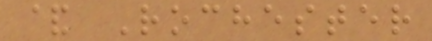& Rochester
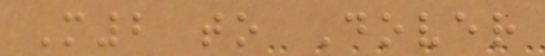M2 to Dover
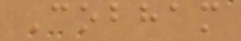Cobham
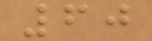60
